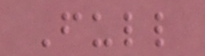Full
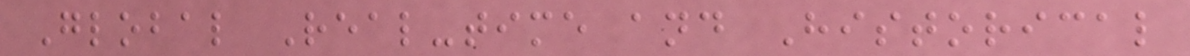Global Real-time and Historical
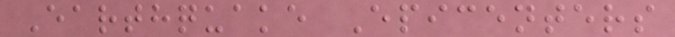Earthquake Epicenters
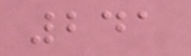241
